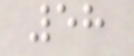58
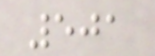501
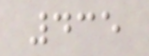435
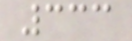333
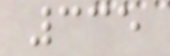335
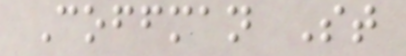Coffman St
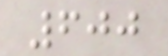600
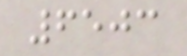6503
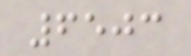6503
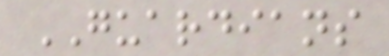GUARDIANS
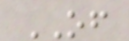OF
